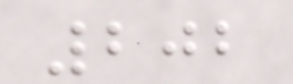202
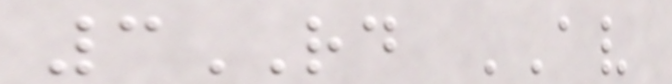3RD AV
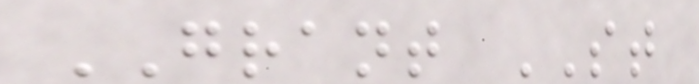GRANT ST
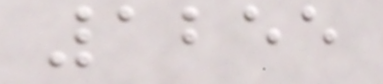1255
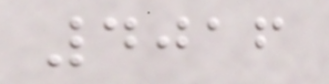4016
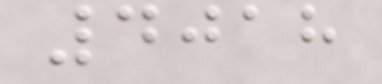4018
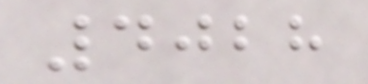4028
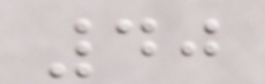40
